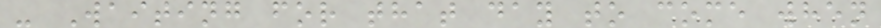- Waiting for that day to come when
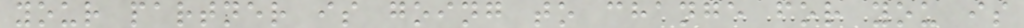your partner is going to change for you is
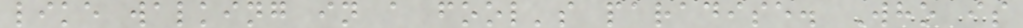like walking in a fool's paradise. Who is
